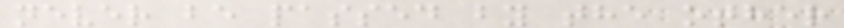never be passed by the other
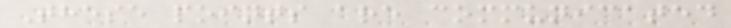These points are communicated
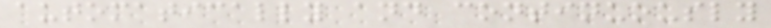automatically and continuously
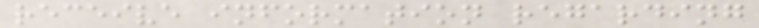receive information regarding
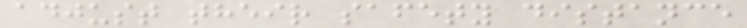adjust their safety distance
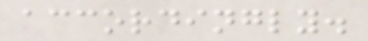accordingly.
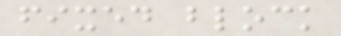fixed block
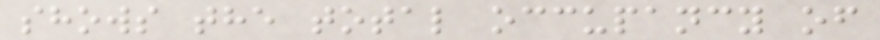shows the total occupancy of
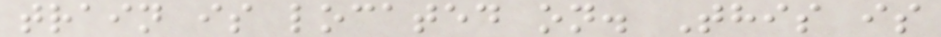train is located on. This is
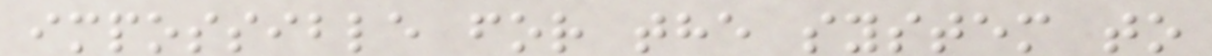impossible for the system to
